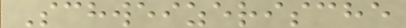Schweizerische
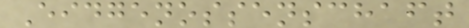Eidgenossenschaft
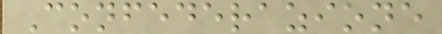Confederazione
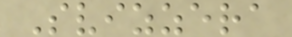Svizzera
